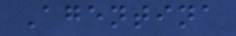Agentina
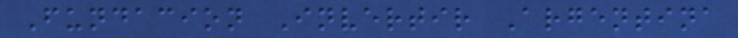Fundacion Invertir Argentina
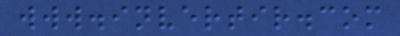www.invertir.com
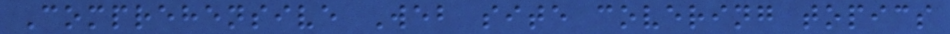Comprehensive Web site covering topics
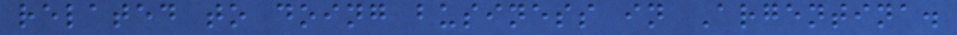related to doing business in Argentina.
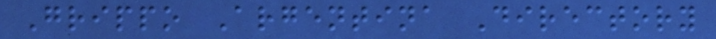Grippo Argentina Directory
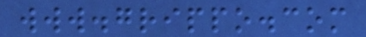www.grippo.com
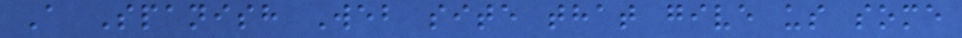A Spanish Web site that give us some
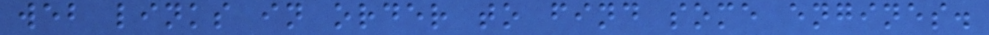web links in order to find some engines.
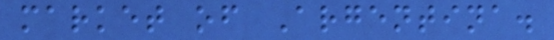market of Argentina.
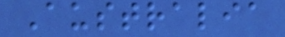Australia
